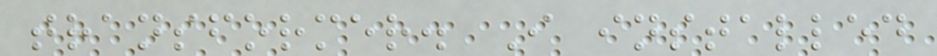transformer. I installed
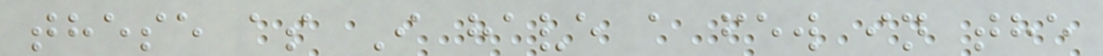these as I have a few in the
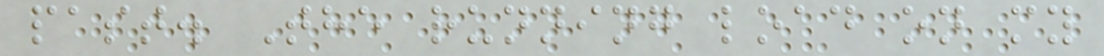past. The running load on my
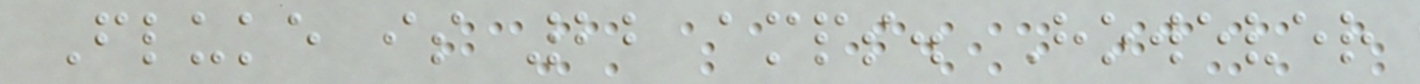Fluke is 22 amps. However
